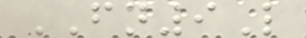FN9L
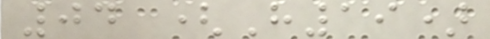04 (H19)
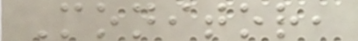Monitor,
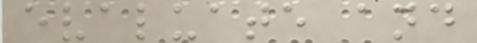evaluate and
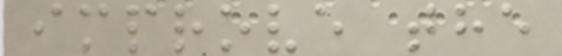improve the
